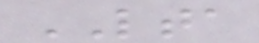LTA
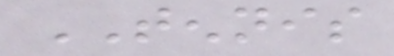TENNIS
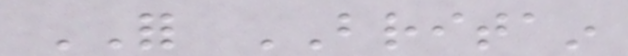FOR BRITAIN
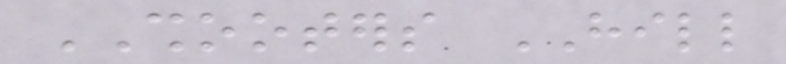SHOOTERS HILL
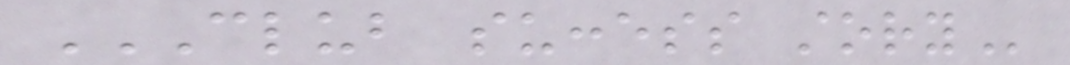CLUB SUCCESS STORY
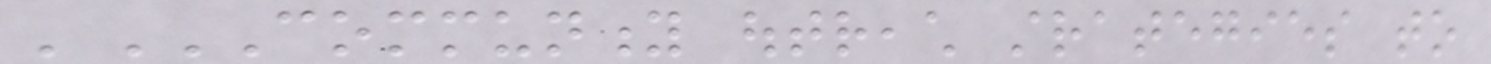'COMMUNITY OUTREACH STRATEGIES TO
